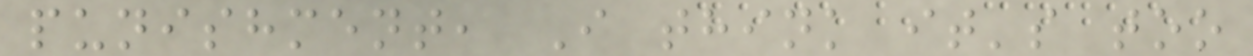punishment, I think it's too
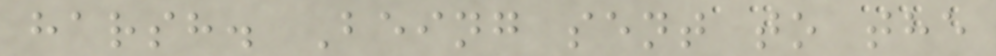harsh. Being sent to the
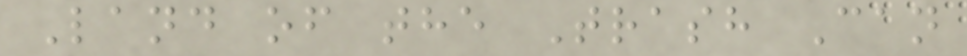Land of the Trash Can
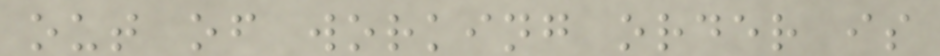out of working order is
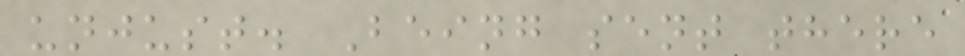unjust. Being sent there
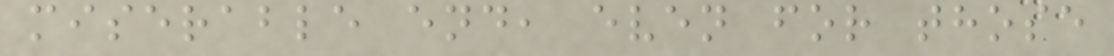miserable end, even for those
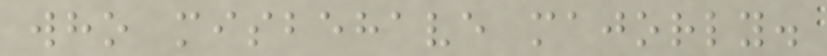who misbehave majorly.
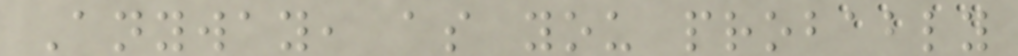Anyway, as you probably
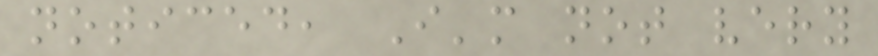noticed, I'm not very
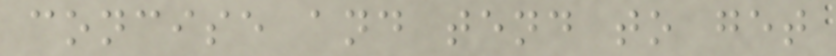concise and tend to get
